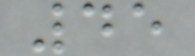45
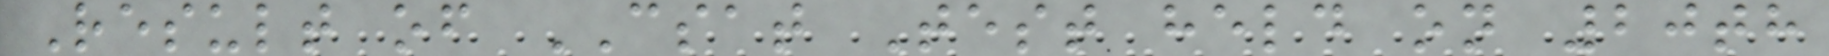Result of CSAT Test held on 20th
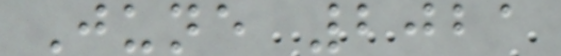June 2021
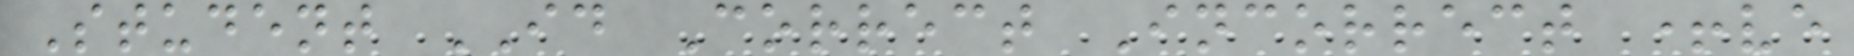Student ID Correct Incorrect +ve
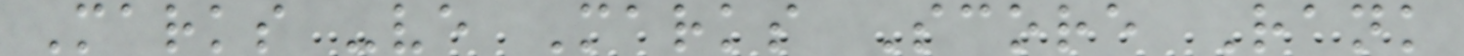Marks -ve Marks Score Rank
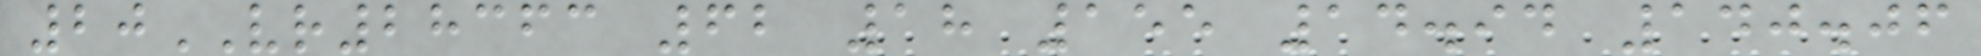20VR28363 62 18 155 14.94 140.06
